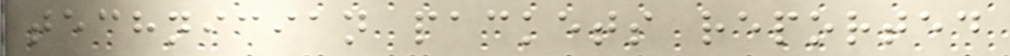technician packets reported
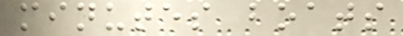minutes boats
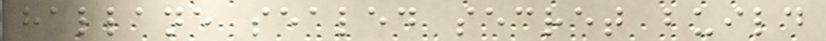hallane sealed secret build
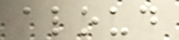aloud
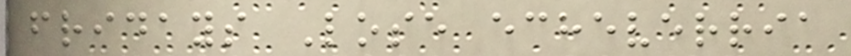fridays Lose echeverria
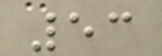53
